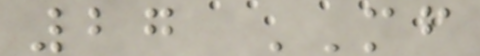27 MF
